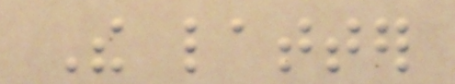The latter
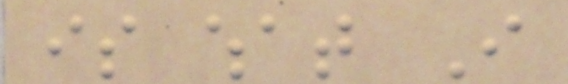is what I
